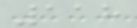118
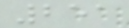251
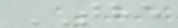THE
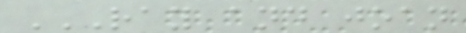RAY AND JOAN
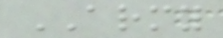ARMY
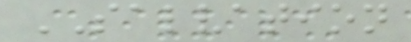SALVATION
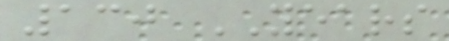130 YEARS
